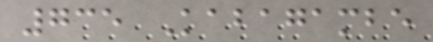735 Kabagambe
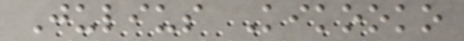Julius Kikooko
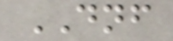DNF
